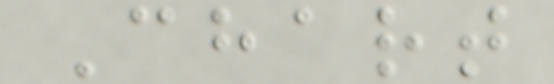Chart
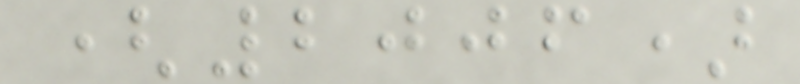(2006)
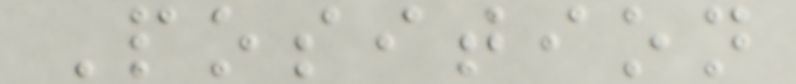Position
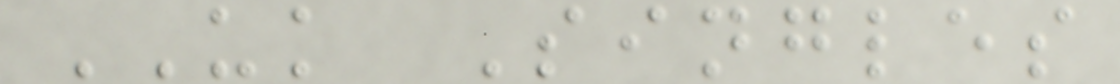UK Singles
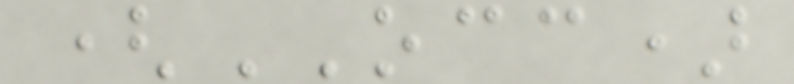(OCC)
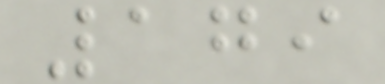179
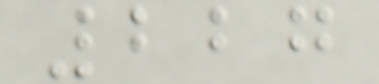227
